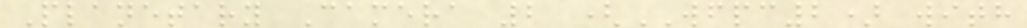Planetary Camera 2 (WFPC2) with
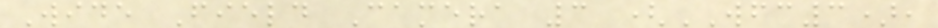Wide Field Camera 3 (WFC3),
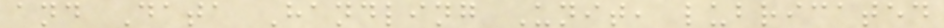and Data Handling Unit, lubricated
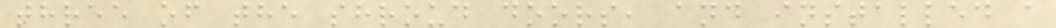three of the shroud doors, and installed a
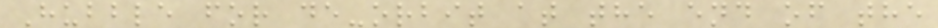Hubble for de-orbit at the end of the
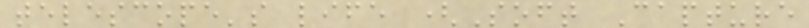telescope's life (Soft Capture
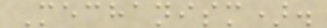Mechanism).
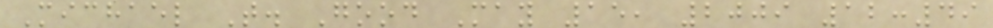Michael T. Good May 15, 2009 12:49
